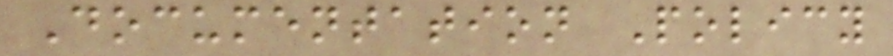Documentation Policy
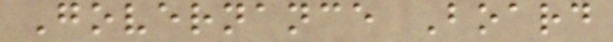Governance Board
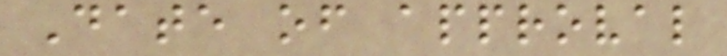Date of approval
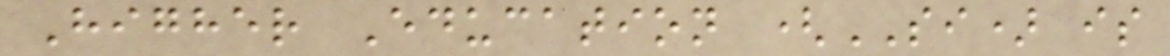Higher Education (SI) is
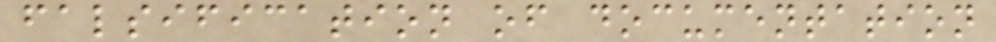falsification of documentation
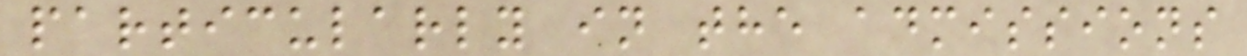particularly in the admissions
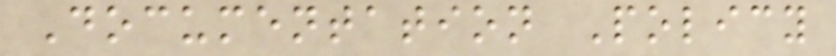Documentation Policy
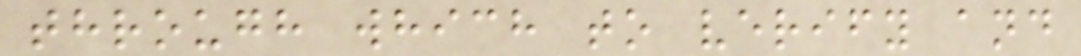through which to verify and
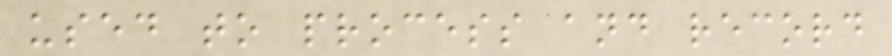used to process and record
